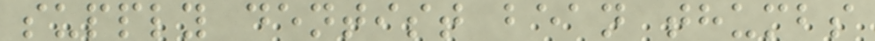supply dentist bean thumbs
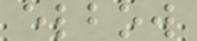elbow
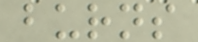burns
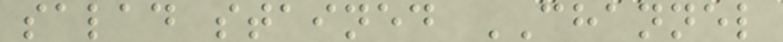salad stained CHANNEL
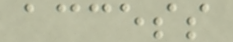access
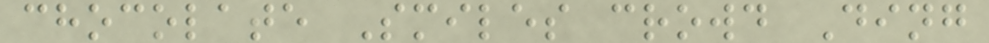chocolate Smiles crowd Ding
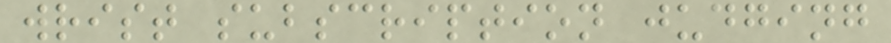wrist subscription judging
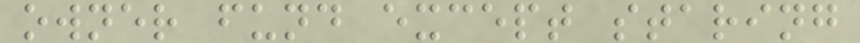owner fund except staring
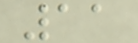11
